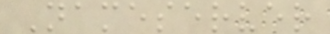Nameserver
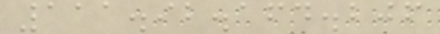111.92.164.206
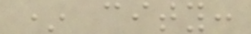* city:
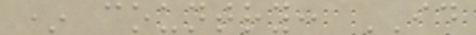* country: ID
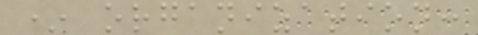* organization:
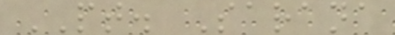PT. Sarana
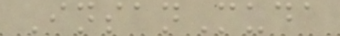InsanMuda
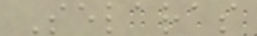Selaras
